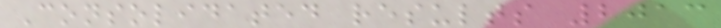Consolidated results 2013
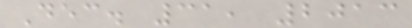Dec. 31, 2013
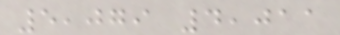5,079 4,011
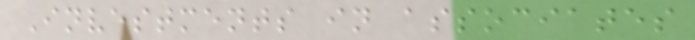Investments in associates
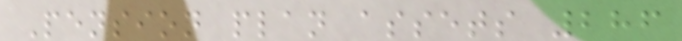Pension plan assets 286
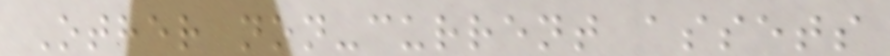Other non-current assets
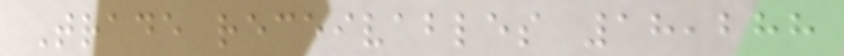Trade receivables 18,288
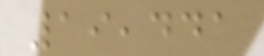19,441
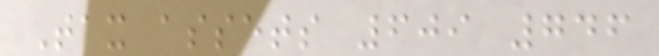Tax assets 609 746
